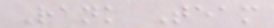Rank Team
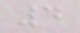4
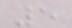5
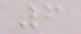6
